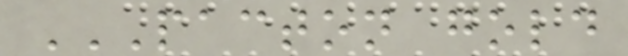PACTON GOLD
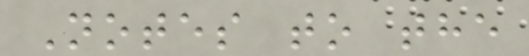Notes to the
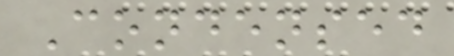Condensed
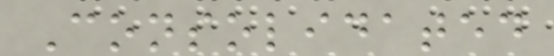Consolidated
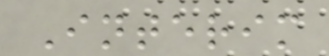Interim
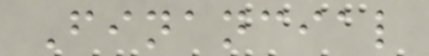Financial
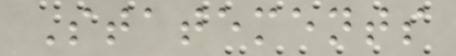Statements
